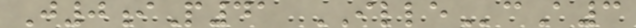J0iP41 ILLEcA3
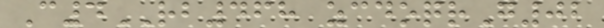C4RB468 zcdoqrG02
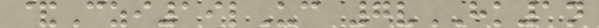&Czi19lUc 7vHK1n
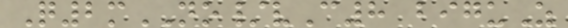Q2mNO/vC8 biguZ
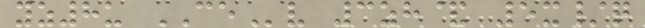yz8u CEv 3zh& 5x/q
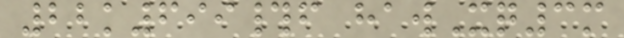22k699#f hawXq3m
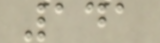141
